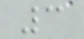3
